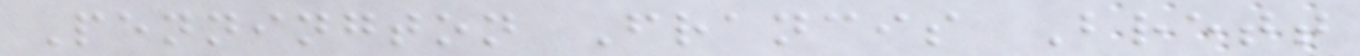Pennington Francis Brett
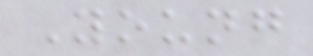Young
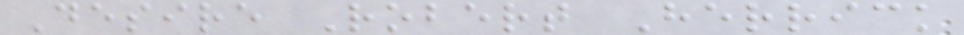Desire Robert Herrick
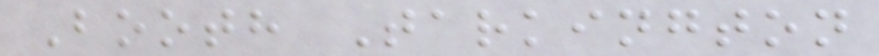Booth Tarkington
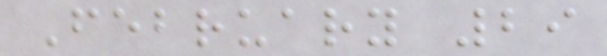February 29
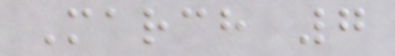March 7
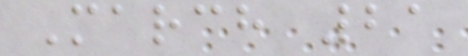March 21
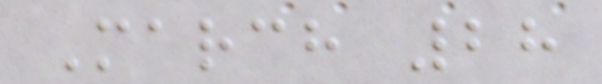March 28
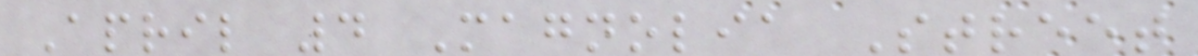April 4 Magnolia Street
